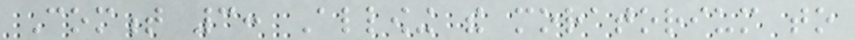Comment 3: Allowing the moratorium to
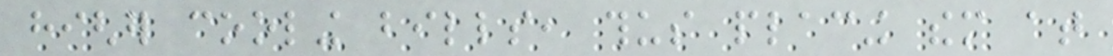higher cooling bills, thus placing them at
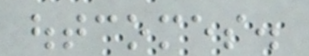outcomes.
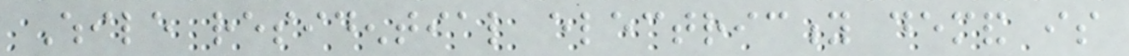While residential electricity demand is
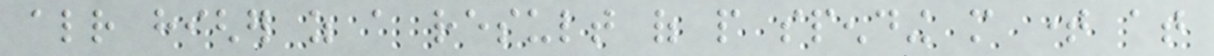already higher as a result of people spending more time at
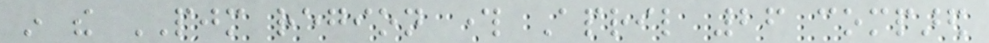in the PJM region through April 26 compared
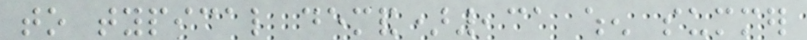to typical demand),31 when summer
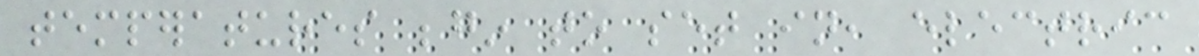temperatures begin to set in, electric
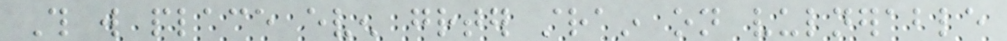This will place even greater strain on vulnerable
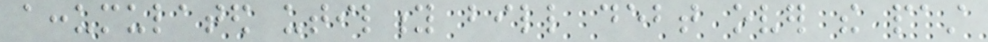accumulated utility bill debt over the past
